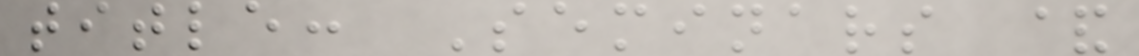title: Seminars &
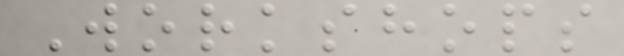Workshops
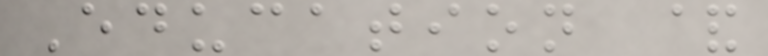Education &
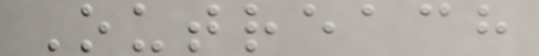Outreach
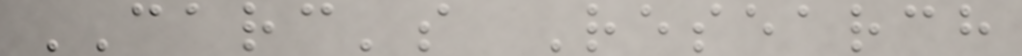CARC's Research
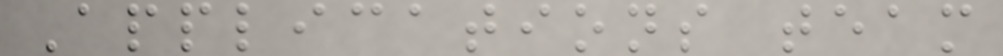Applications team
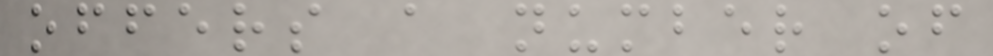offers a number of
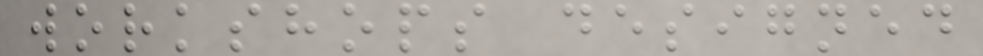workshops designed
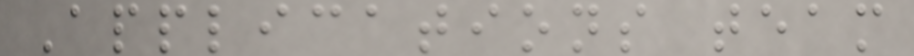Applications team
